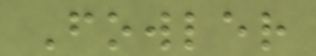Fowler
